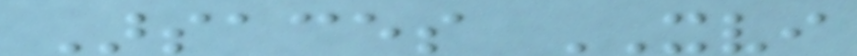Arsaces XVI
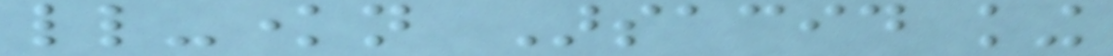little-known Arsacid king
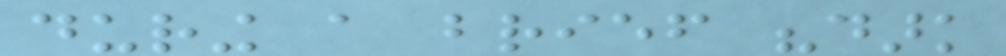during a brief "dark
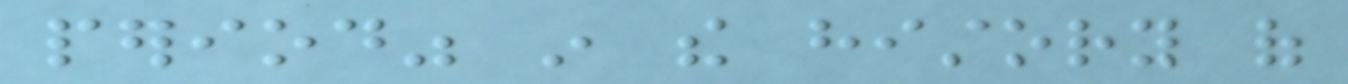period" in the history of
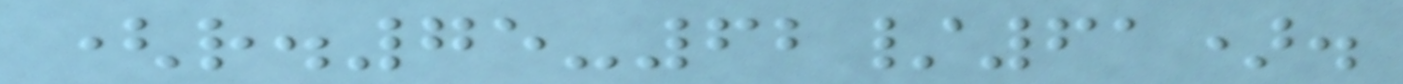(r.75-62/61).
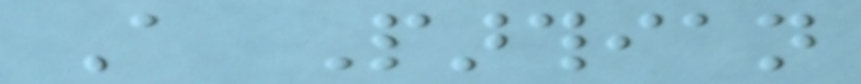A Parthian
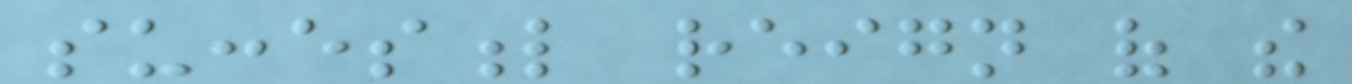succesful reign of the
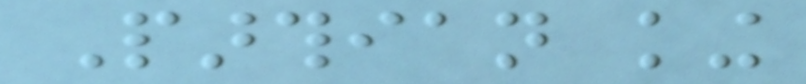Parthian king
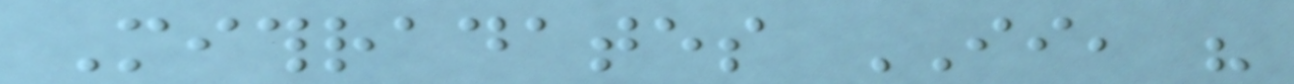Mithradates II, his
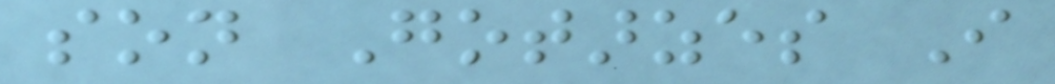son Gotarzes I
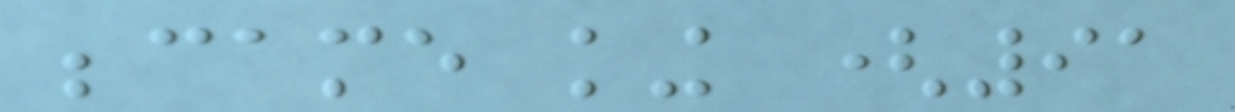became king (91
